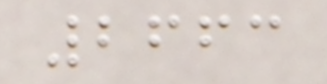2663
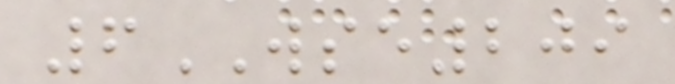6WSE209
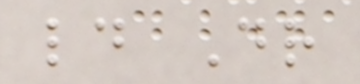ld Dr
